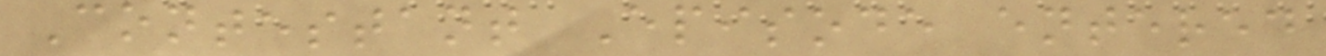Contestant Episode entered
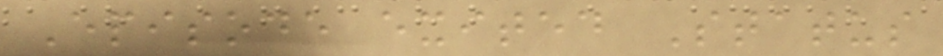Episode exited Status
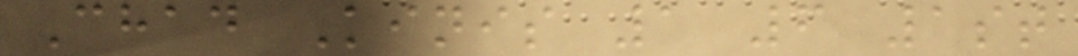Chad Kinis 1 6 1st
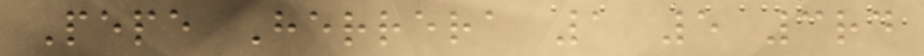Pepe Herrera 1 5 3rd
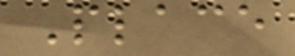Place
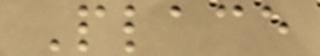Place
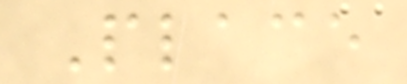Place
